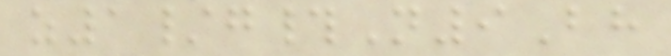z1/g#N9Bh
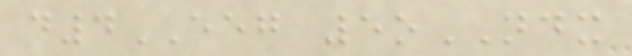d4EEG 5oNDX
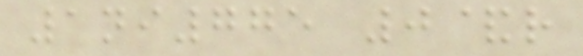1ni775 0&r
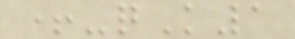+-qK1
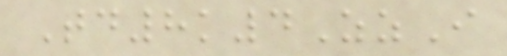Td8k4ZzI
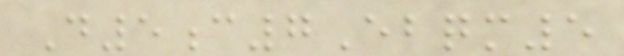D5c7Ebqm5
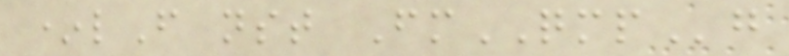*lF nst FmQMPg
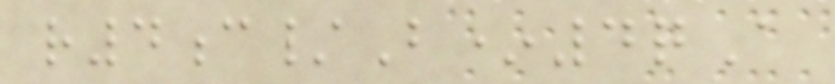r4c/B*4qA
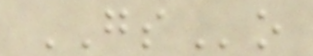GSo
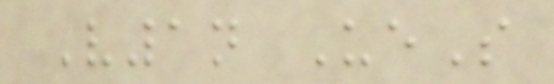V1n UeS
